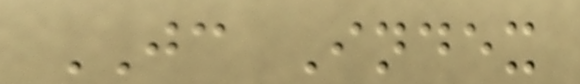JC Index
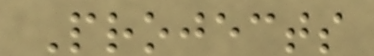Projects
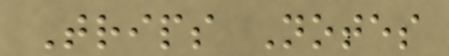Trips Notes
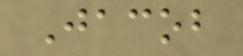Jacob
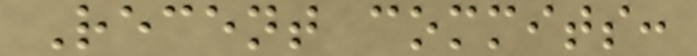Recent commits:
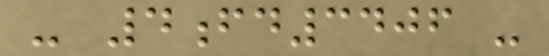- 4fd3406 -
